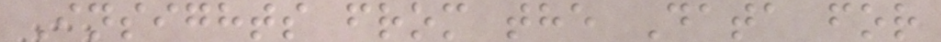Insights from the Data for
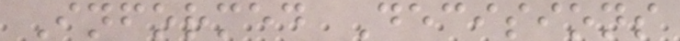Informed Decisions
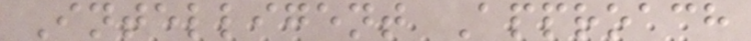Intelligent Approach
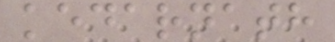kedarnath
